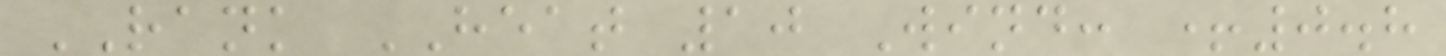RANK HEAT 10 Wind: +0.8
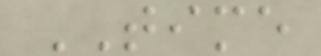TIME
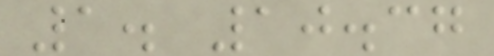1. 10.37
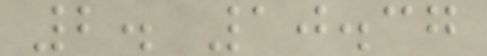2. 10.37
